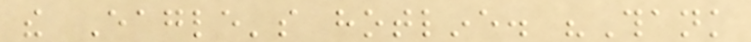the Eagle's hotline. "Thank
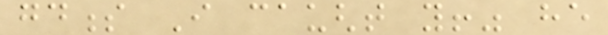goodness I caught you!" he
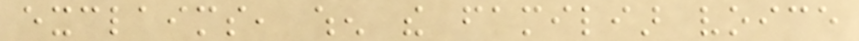exclaims, when the familiar voice
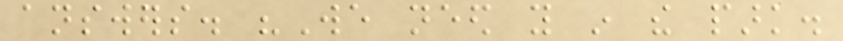answers. "We need you in the park.
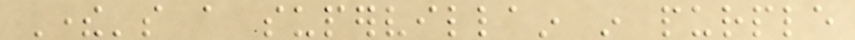There's a supervillain in purple
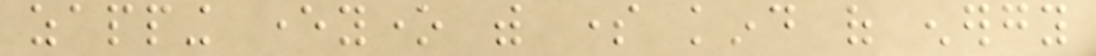zapping everyone with some kind of energy
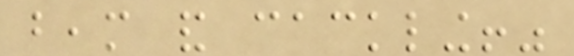beam and cackling!"
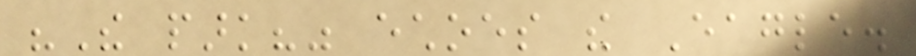"The park?" echoes the Eagle.
